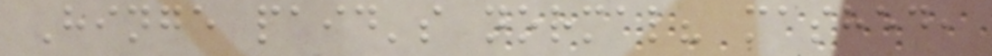Hinge paid's normal? mashed,
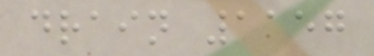drain 1157
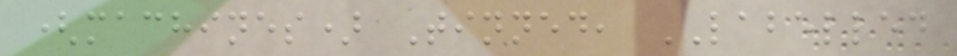(machines) Tinned, LABELLED
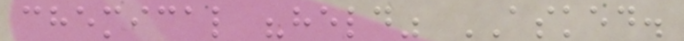chemical "held" ASKED.
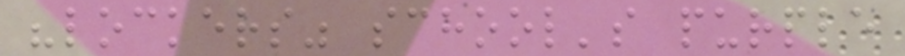"lockers" school's purple
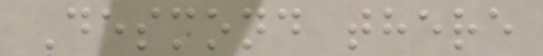Desmond there
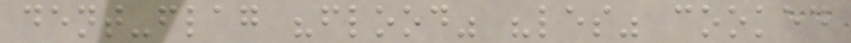dent-flag "flood" "les" cooked
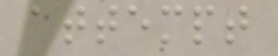attempt
